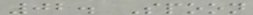02. Spoon
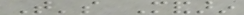That's Mandarin
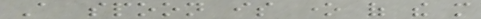A spoon is one of the more
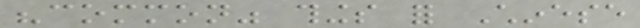"common" things for Chinese
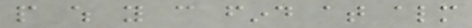people which you can find at almost
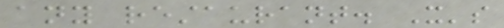any restaurant. It's
